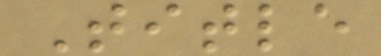Title
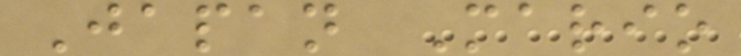Japan Mario
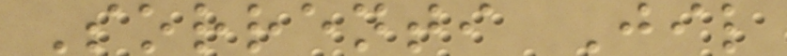Sorrenti Jil
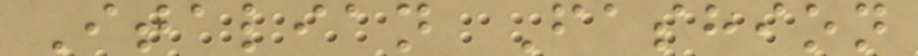Italian Fashion
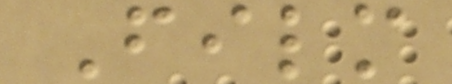Film
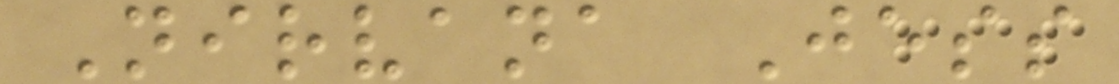Nirvana Jess
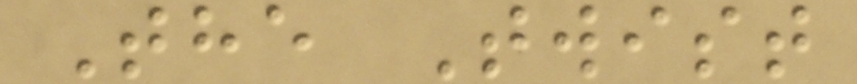The Twist
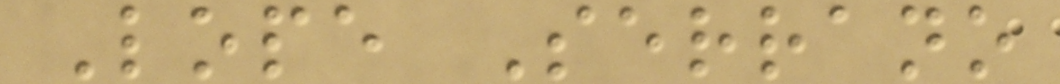Lope Serrano
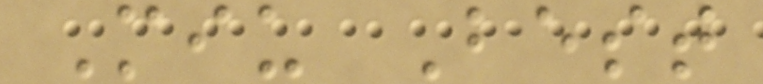Miu Best
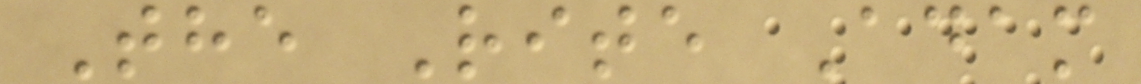The Rite Adam
